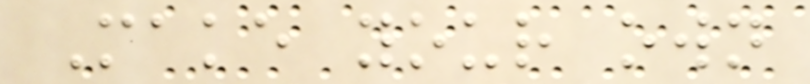Make your own
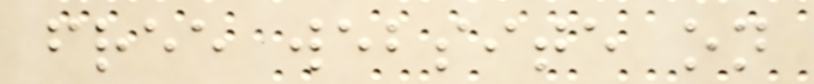free website on
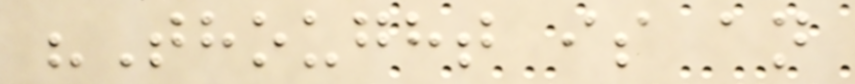"Thought is an
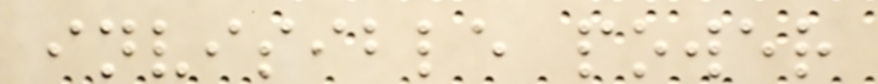invisible power
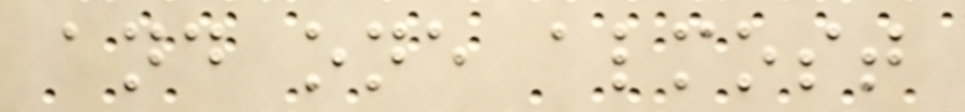and one almost
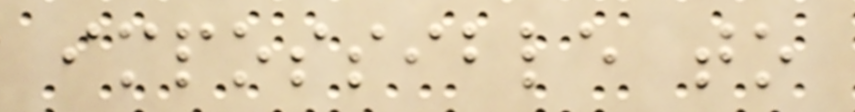impossible to
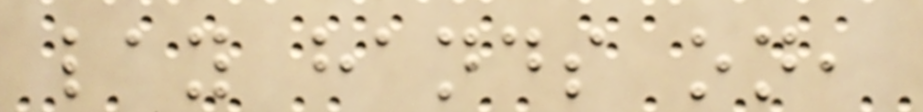lay hands on,
